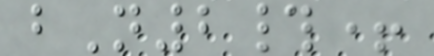bN2#+
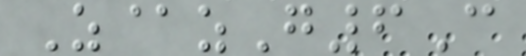Z@zG6C
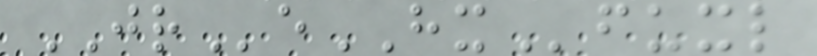JReHXfuxl
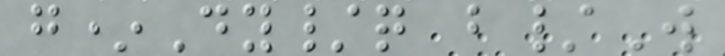g*Dy/q b/W
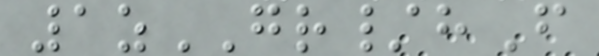1zGR/hF
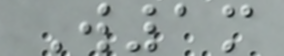W1m
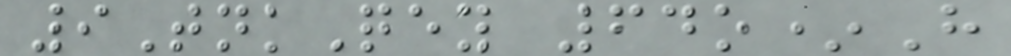9TnkQey 64o*H
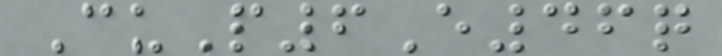CuP6E46q
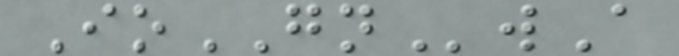IoGNwA
